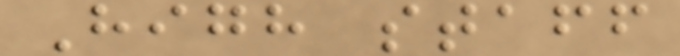High staff
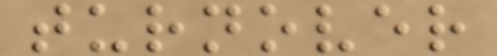turnover
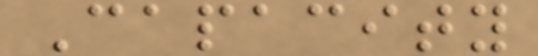Capacity
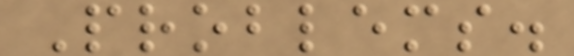Problems.
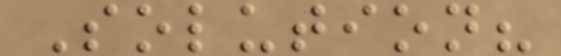Solution?
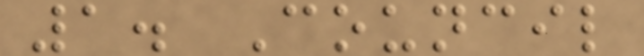1. Council
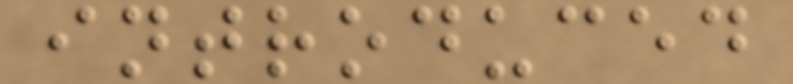introduced
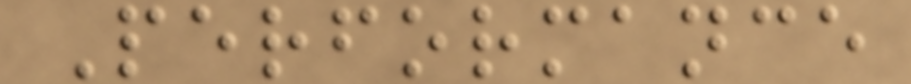Performance
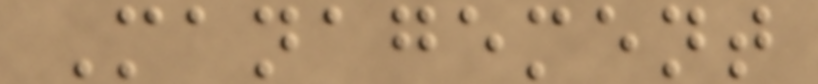Management
